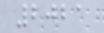2021
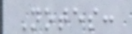Notes:
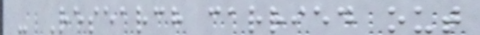- Research carried out
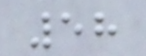58
